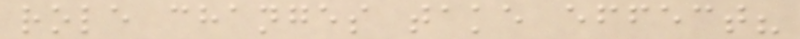role changes take effect?
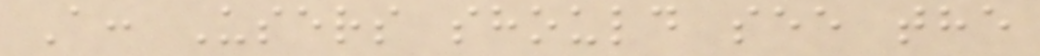A: Users should see the
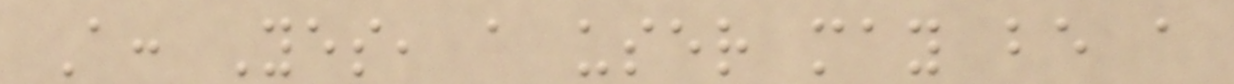A: Yes, a user may be a
